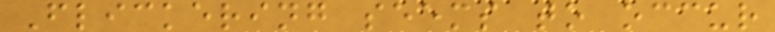Flickering seems to occur
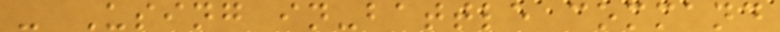- Using in-battle command
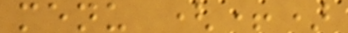menu (+)
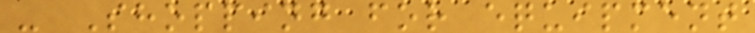- Shopping for equipment
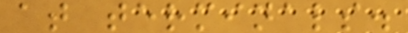at terminals.
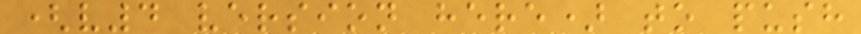(v4 version here) to push
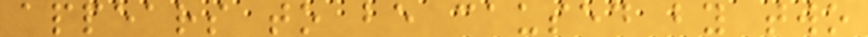appears to be caused by two
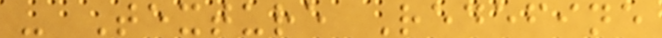- Texture Redefine
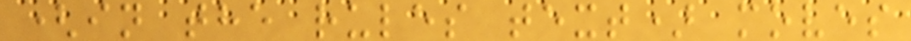(in the rules text) moves
